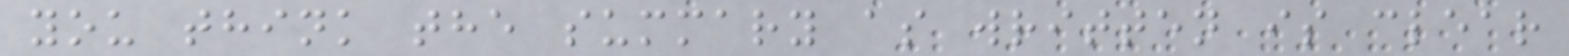you think the summary as written is clear
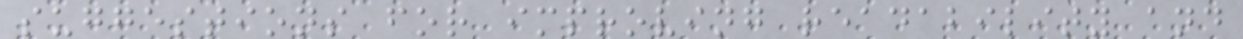suggestions for improving readability and
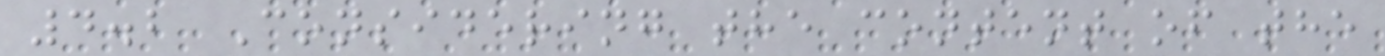4.2 Considering the content of the
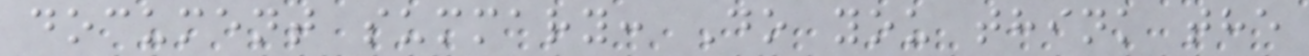document summary: Do you think the
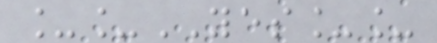__YES__
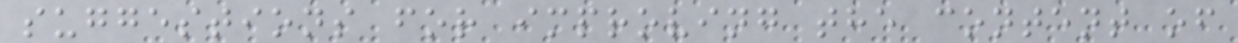suggestions for improving the content of
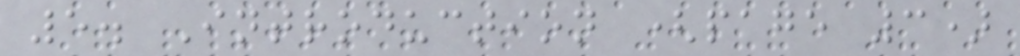5. Introduction (page 3)
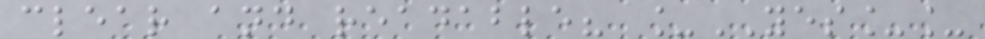clear and readable? _YES__
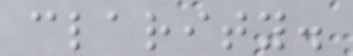clarity.
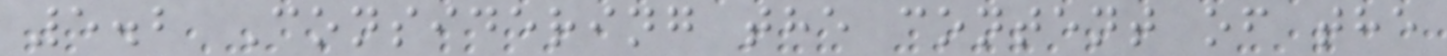5.2 Considering the content of the
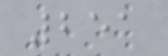251
